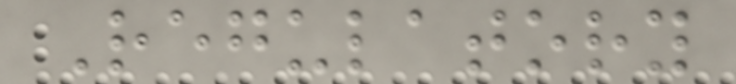Regulatory
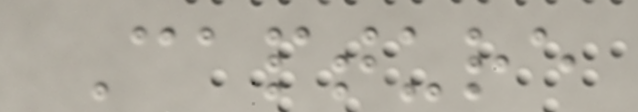Capture
